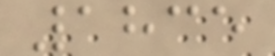1835
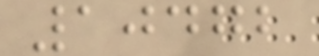10472
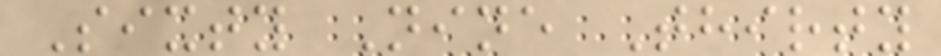Sixty Nine Thirty
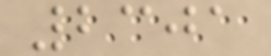2301
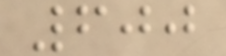600
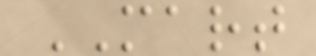MART
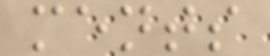ments
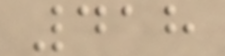418
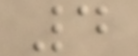4
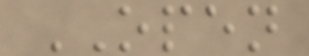OPEN
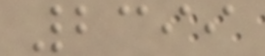2399
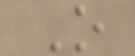O
